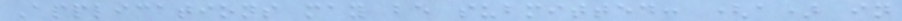Applications may be submitted: (a) in
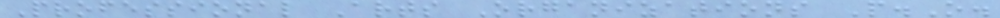Professional Arts Organizations P.O.
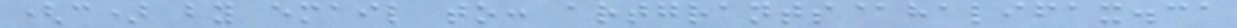(c) by email to: artgrants@halifax.ca
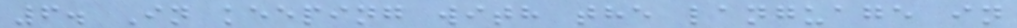6. In keeping with the language in
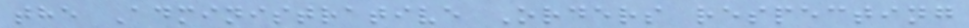the Administrative Orders respecting
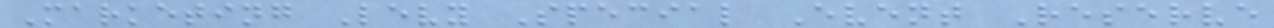Marketing Levy Special Event Reserve
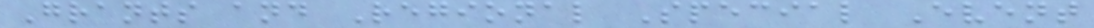Grants and Regional Special Event
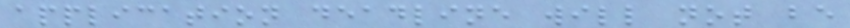application deadline will not be
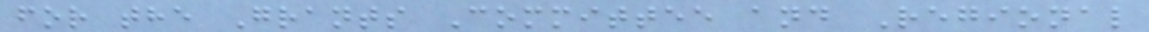for the Grants Committee and Regional
